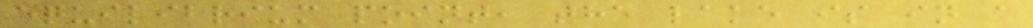equilibrium point, the lake is in a
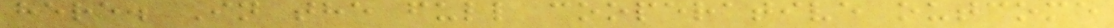here. In the full cooperative outcome
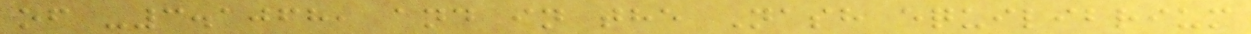of -3.1068, and in the Nash equilibrium
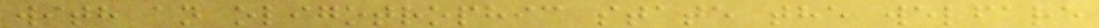with an oligotrophic state the welfare
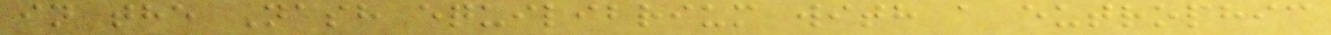in the Nash equilibrium with a eutrophic
